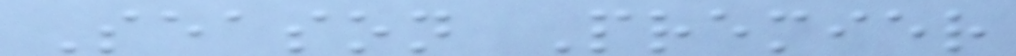Season Premier
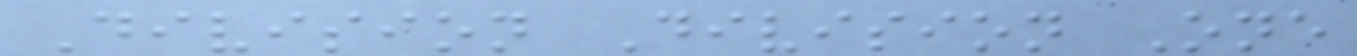Division Division One
